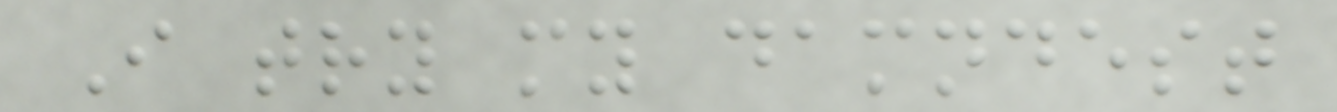I try my damndest
